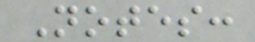Notes:
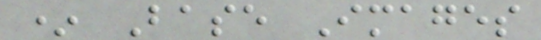* Base Images
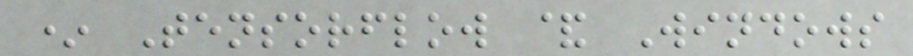* Tensorflow & Windows
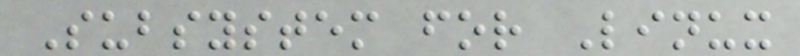Subsystem for Linux
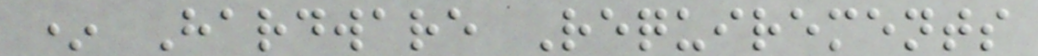* Hardware Requirements
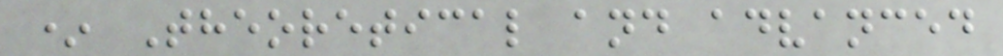* Theoretical and advanced
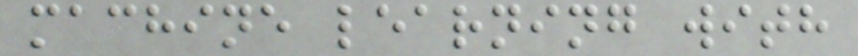machine learning with
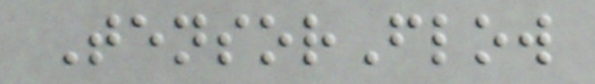TensorFlow
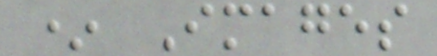* Images
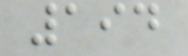194
